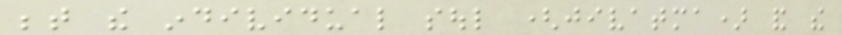between the individual soul (jivatma) and the
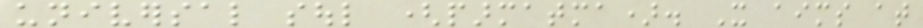universal soul (parmatma). It aims at
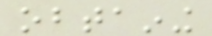obtaining
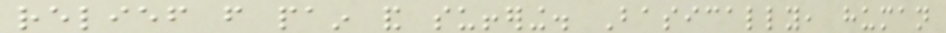relief from pain and suffering. Basically, human
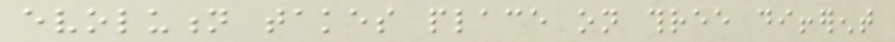evolution takes place on three different
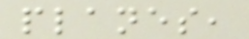planes,
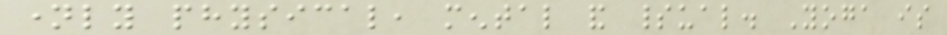namely physical, mental and spiritual. Yoga is
